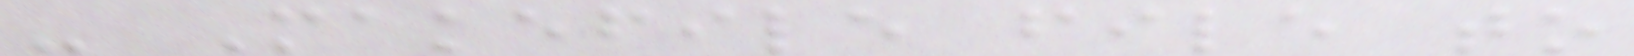- Makefile file to
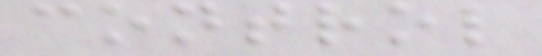control
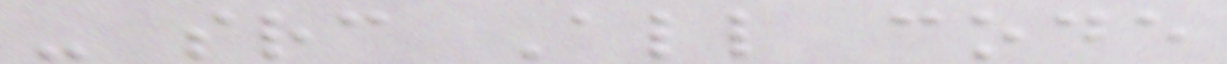- src All code
